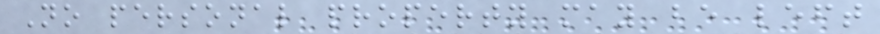No personal property may be left
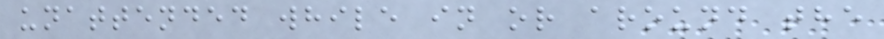unattended while in or around the
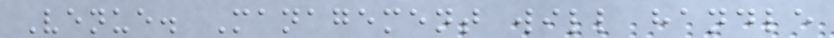Venue. Management will handle
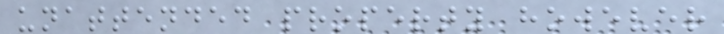unattended property however
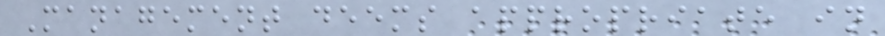Management deems appropriate in
